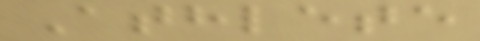Athlete
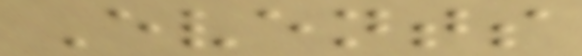Events
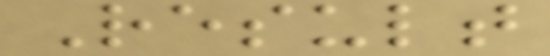Result
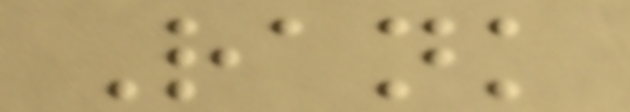Rank
